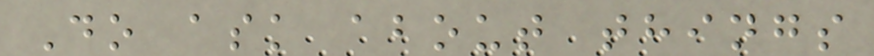Do ask about things
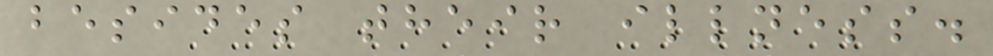besides their illness.
